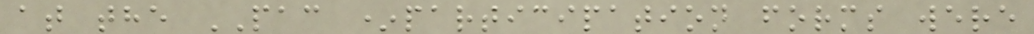at the PAC *participation forms were
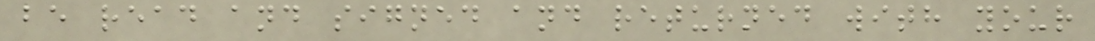be read and signed and returned with your
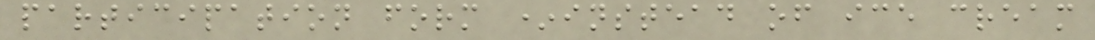participation form *instead of ice cream
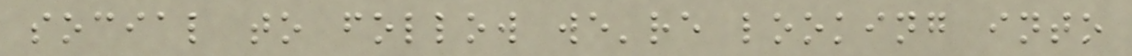social to follow we're looking into
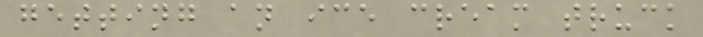getting an ice cream truck
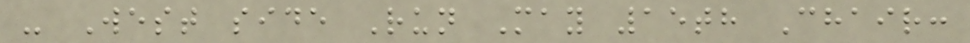- West side Run May 15th Chair:
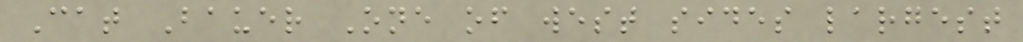Cat Bauer One of west sides largest
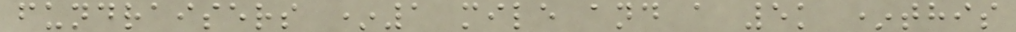fundraisers *1 mile and a 5k *this
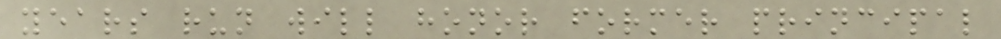years run will honor former principal
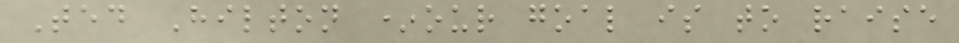Ted Hilton *our goal is to raise
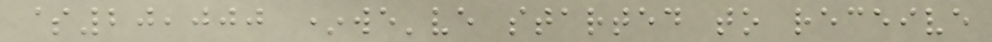$20,000 *we've started to receive
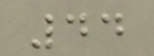44
